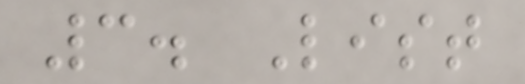3. List
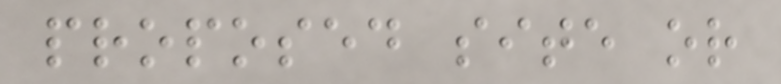proposed site or
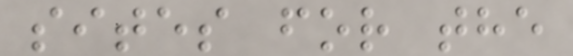sites for the
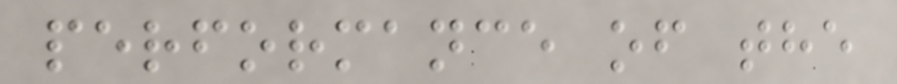performance of the
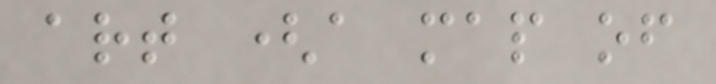art (a map of
